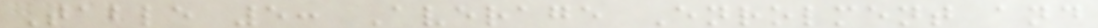Table 5: Average Enrolment and
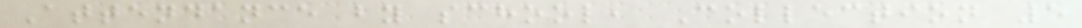Attendance by school, Collection 5
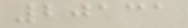20131
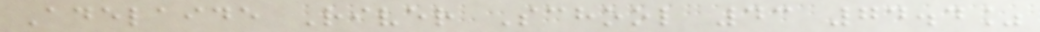Adelaide River School 43 74.4%
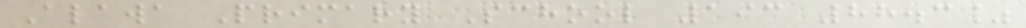Alawa Primary School 193 88.3%
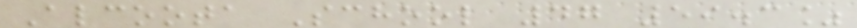Alcoota School 47 59.3%
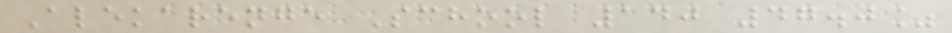Alekarenge School 140 47.0%
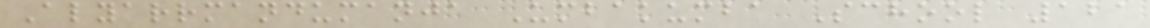Alyarrmandumanja Umbakumba School 121
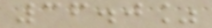36.0%
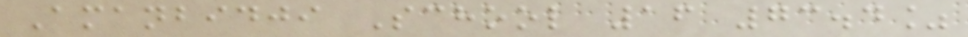Amanbidji School 16 73.4%
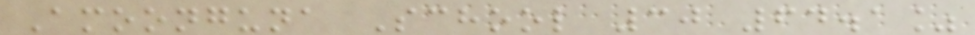Amoonguna School 30 64.1%
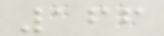166
